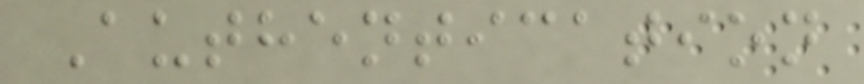Authentication
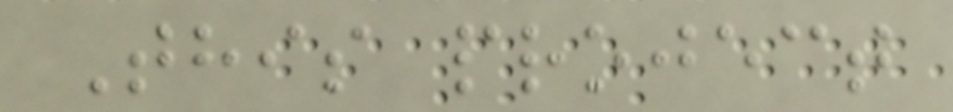This project
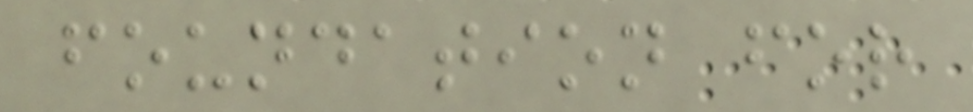foundation for
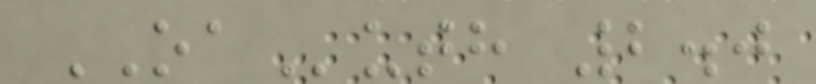OAuth 2.0
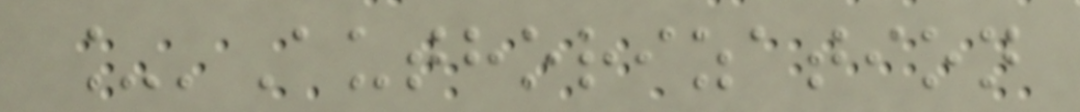_'Authorization
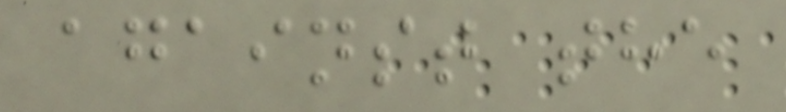against the
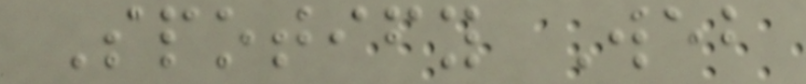Spotify Web
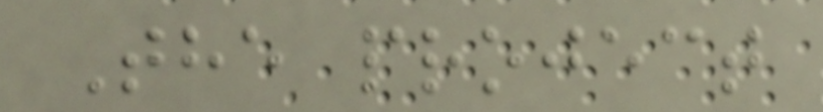The project
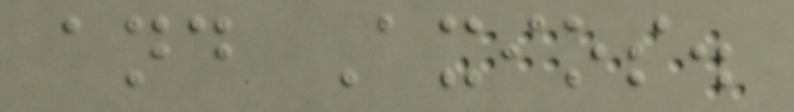and Axios.
